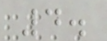4.
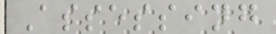Assessing
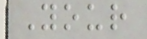Your
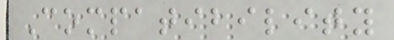Compatibility
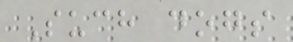Such dogs
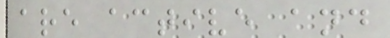are active and
